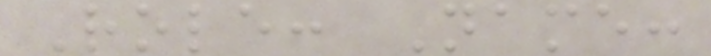Role: Name:
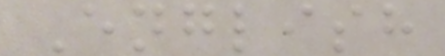English
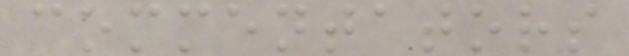commentators
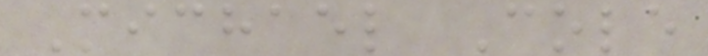Michael Cole
